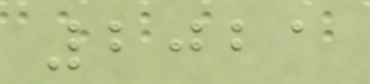2021
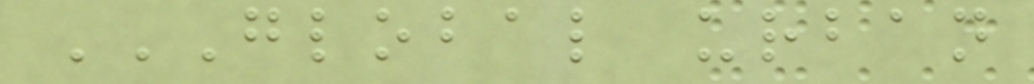GLOBAL URBAN
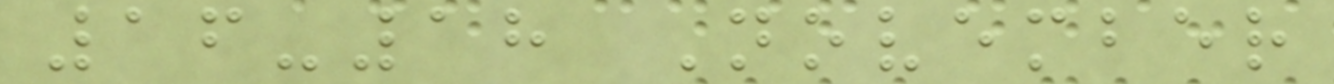16-18 November
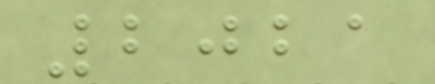2021
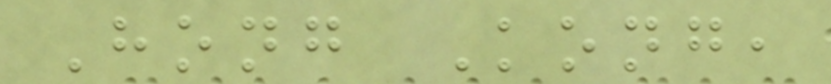Hong Kong,
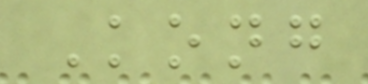Kong
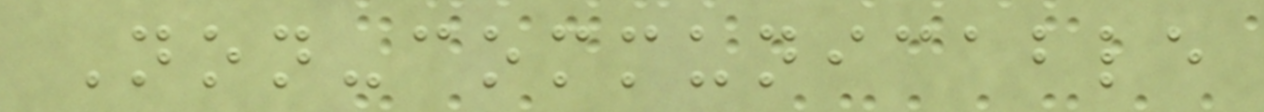Non-communicable
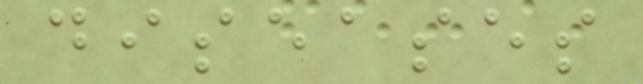diseases
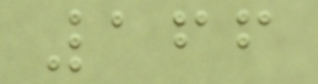166
